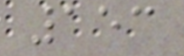153
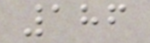186
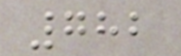782
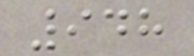948
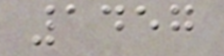1457
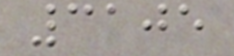3105
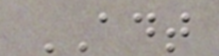ADT
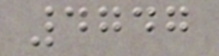4747
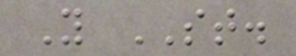Y ST.
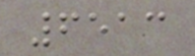6513
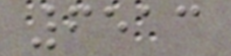6513
